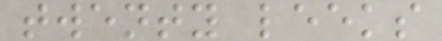twenty leeks
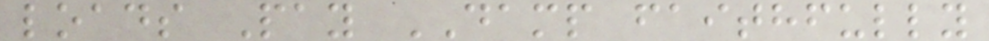loads Pay DAMP faithfully
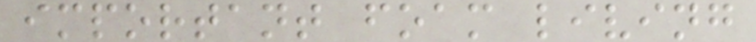important foam living
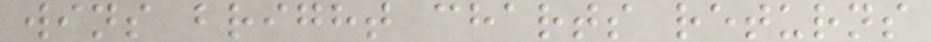wins bright charts returns
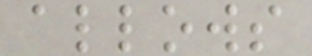allows
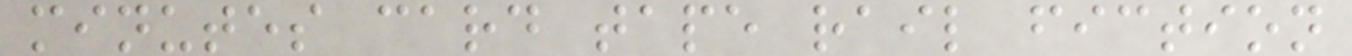minutes card tape rail fiction
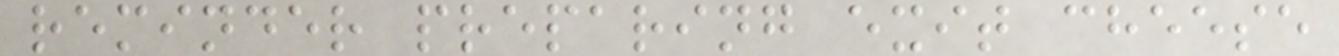reminder preparing exit cheese
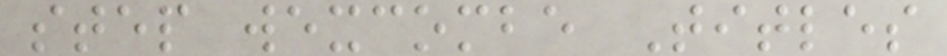step wexcombe Titles
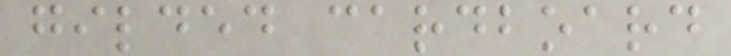gilded cardboard
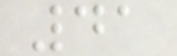41
